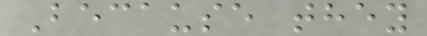Because they
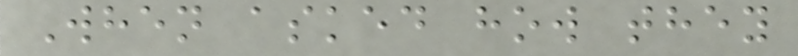When asked how they
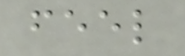feel
